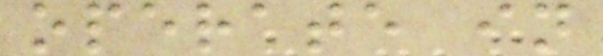operate in
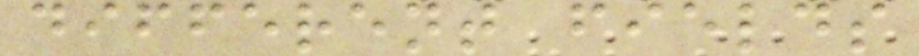different fields
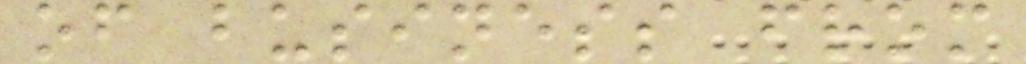of business from
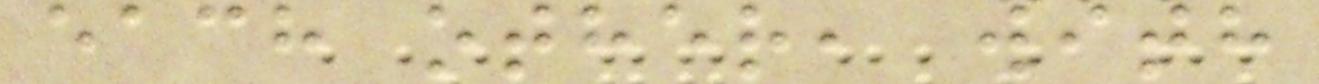each other, with
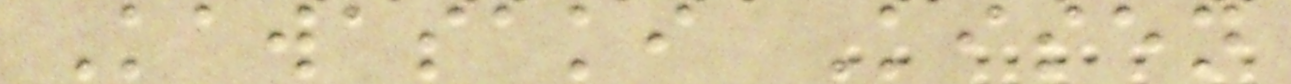Kawasaki Kisen
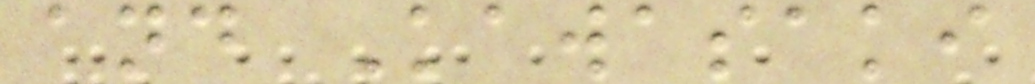and Kawasaki
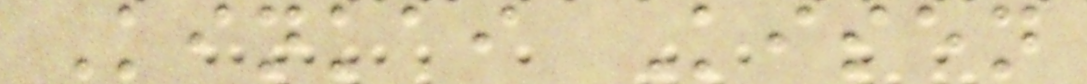Kinkai Kisen
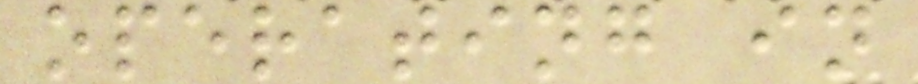operating in
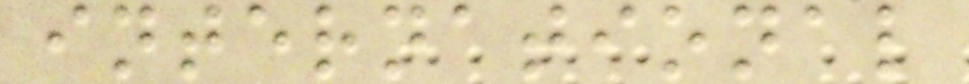international
